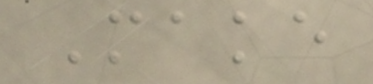Make
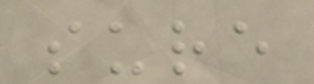sure
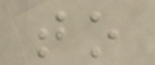to
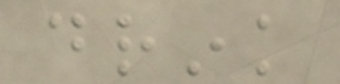drink
